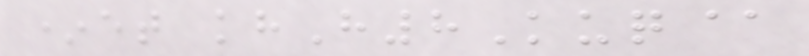*et khH8Kuq@
